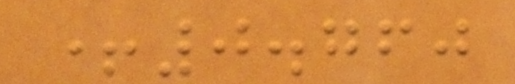+0.760
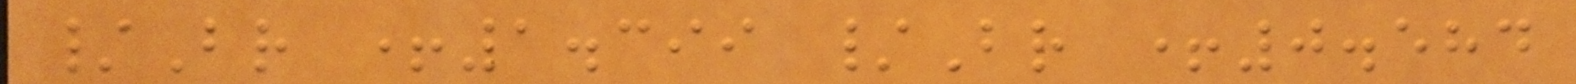/Br +1.399 /Br +0.584
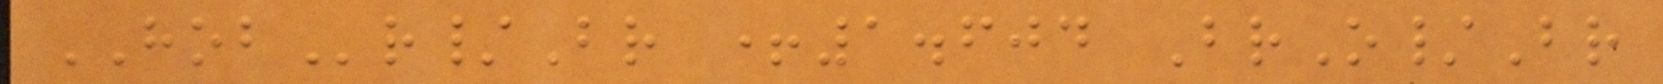HOBr/Br +1.604 BrO/Br
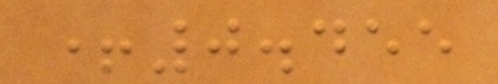+0.455
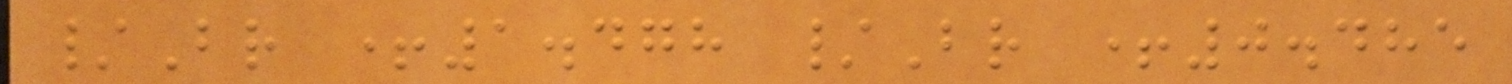/Br +1.478 /Br +0.485
